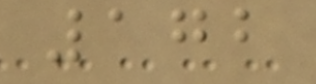172
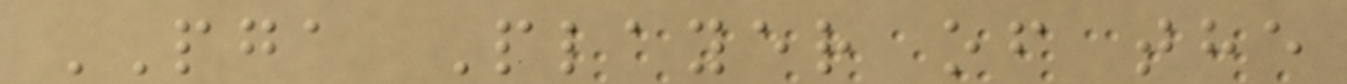PGA Player of the
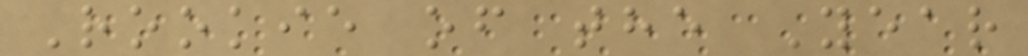Rookie of the Year
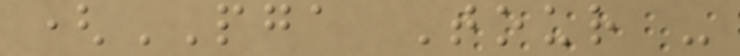(PGA Tour -
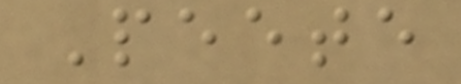Peete
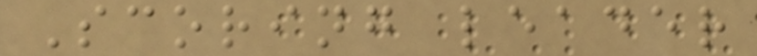Scoring leader
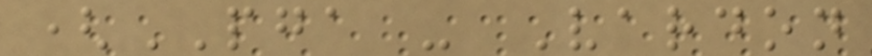(PGA - Vardon
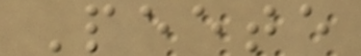Peete
